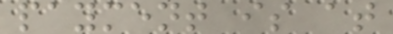payment is at
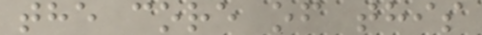the core of this
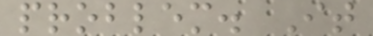problem. It
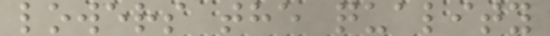lowers the quality
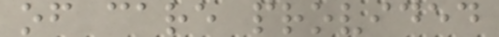of care provided
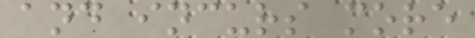and incurs more
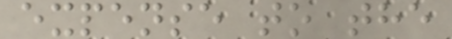expense to the
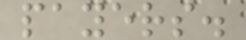payers.
